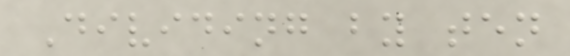Dividing by ten
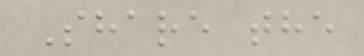Share the
